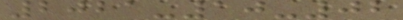2021-10-02
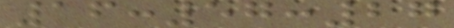16:57:27
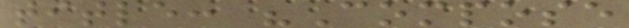title: "Compose
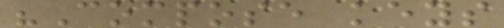"Compose keys
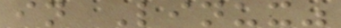in Linux"
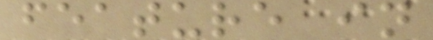feature in
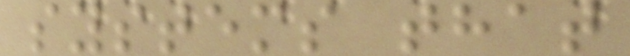systems that
